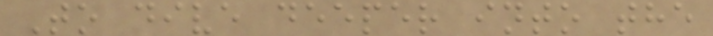To dive deeper into the
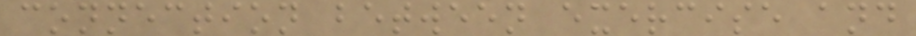connection between exercise and
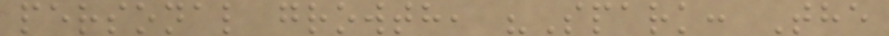personal growth, "Spark: The
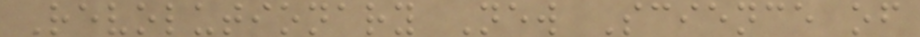Revolutionary New Science of
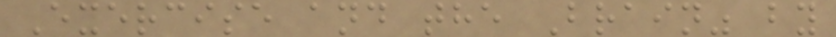Exercise and the Brain" by
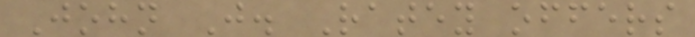John J. Ratey offers
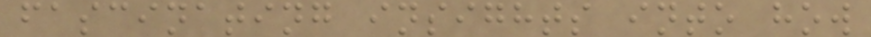fascinating insights into how
